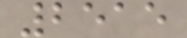2515
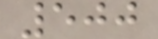500
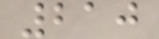210
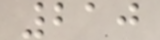210
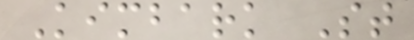Kimbark St
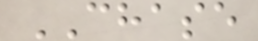CHASE
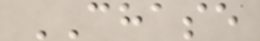CHASE
